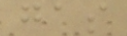gas
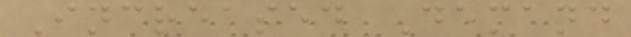Increased Demand
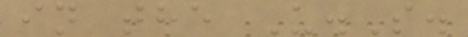in the U.S.
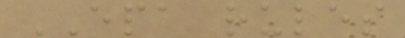EPA rules
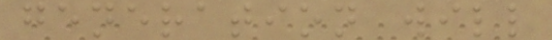generation will
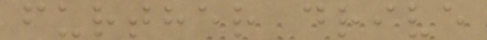further drive
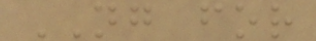NG for
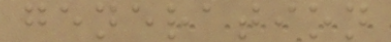generation
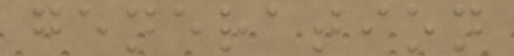generation
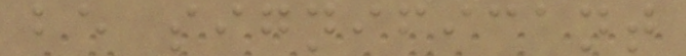be significant
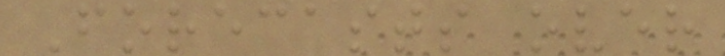Forecasts over
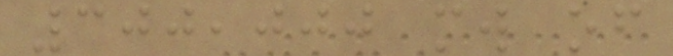300,000 mw of
